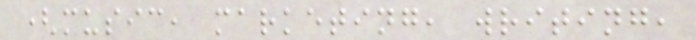(music, marketing, writing,
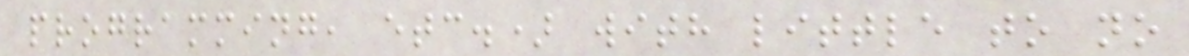programming, etc.) with little to no
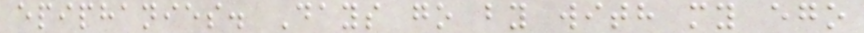epiphanies. Days go by with my ego
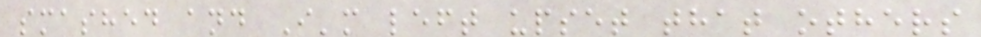smashed and I'm left upset that others
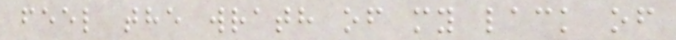feel the wrath of my lack of
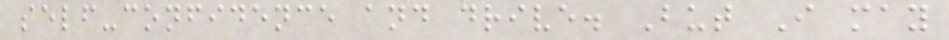self-confidence and drive. But I may
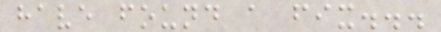have found a fix...
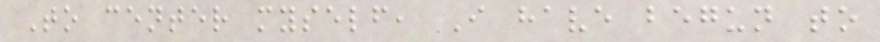To center myself, I have begun to
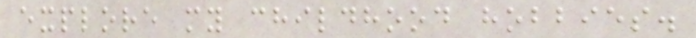explore my childhood hobbies.
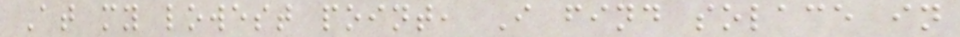At my lowest point, I find solace in
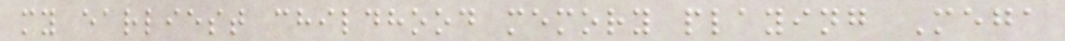my earliest childhood memory playing Mega
